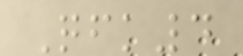Qfk4
